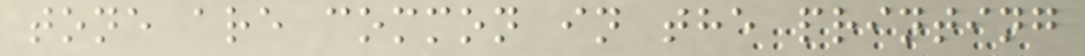tone are common in the printing
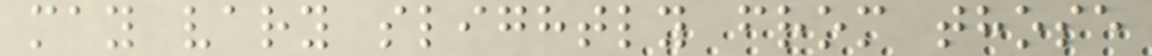may vary slightly from those
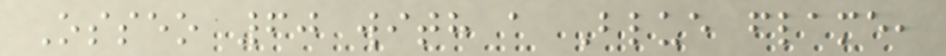Osseo 60 with a Blue flame,
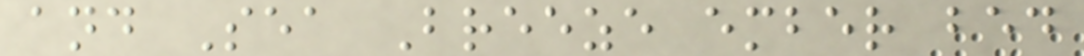and Sea Breeze ember bed
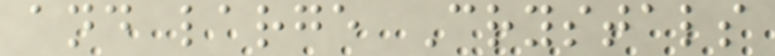and large Crystals
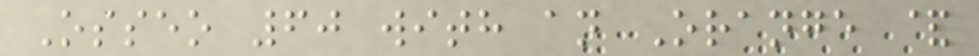Osseo 60 with an Orange &
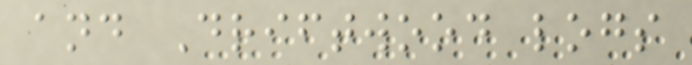and Driftwood logs
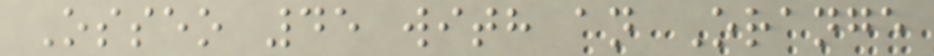Osseo 45 with an Orange
